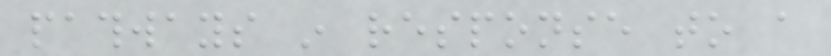pathways in response to a
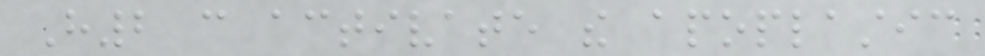H2 can activate the apoplastic
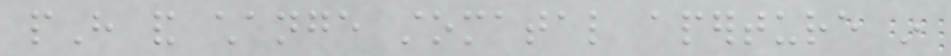pH and change stomatal aperture in
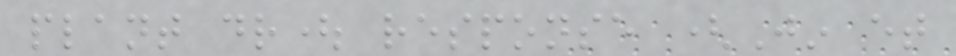plant drought response (Jin et
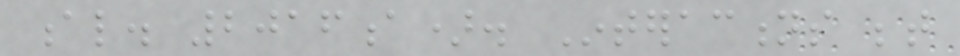al. 2016a). Interactions between
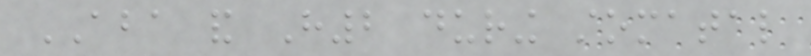ABA and H2 during stomatal
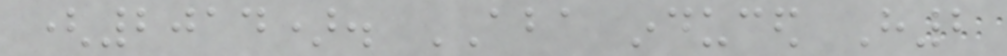(2014). ABA induced H2
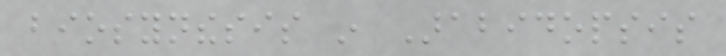biosynthesis in Arabidopsis
